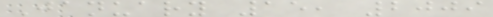January 15, 2009
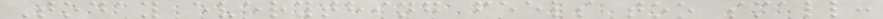Today everything feels too small:
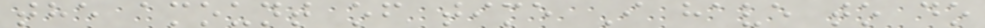the amount of time I have to do
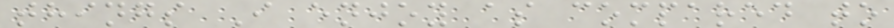things I enjoy as compared to
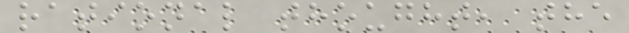rational thought, the
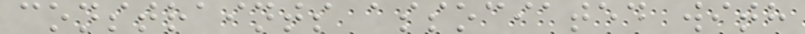constraints associated with
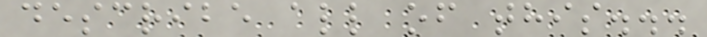describe all of this...
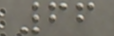66
